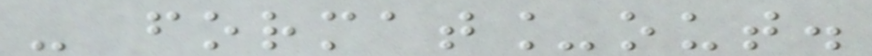- format_out.
